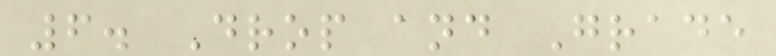6. Drop and Grade
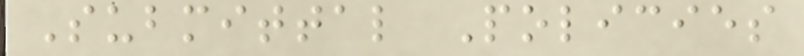Submittal Policies
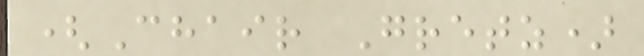(Chair Gretz)
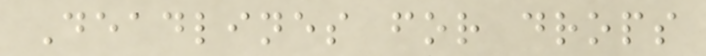Deadlines for drops
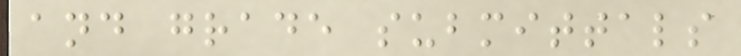and grade submittals
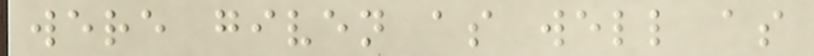were given as well as
